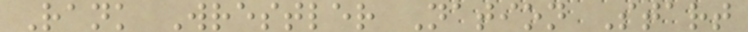Rank Wrestler Nation Start
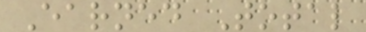Earned Total
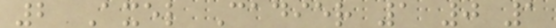2 Axel Cadier 1 0 1
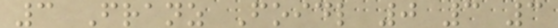3 Franz Foidl 0 3 3
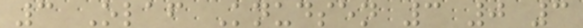3 Olaf Knudsen 3 0 3
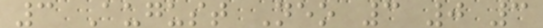3 August Neo 3 0 3
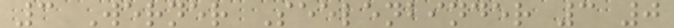3 Werner Seelenbinder 3 0
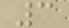3
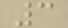3
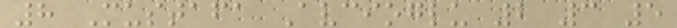8 Mustafa Avcioglu 2 3 5
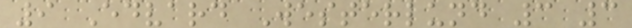9 Edvard Westerlund 3 3
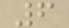6
